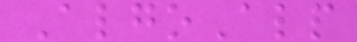AlgoAlp
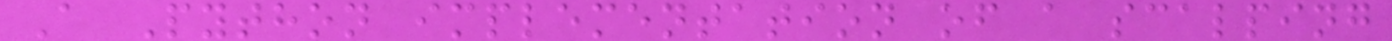A Python implementation of a scalping
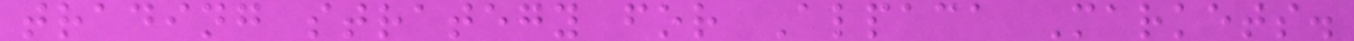trading strategy for Alpaca Markets.
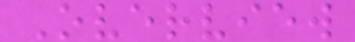Overview
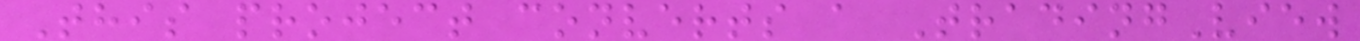This project converts a TradingView
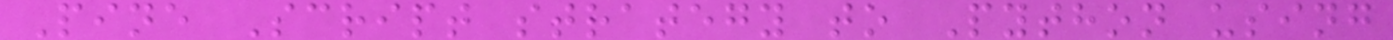Pine Script strategy to Python using
